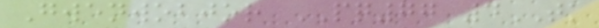Gwenwobjor PQ77 4TK
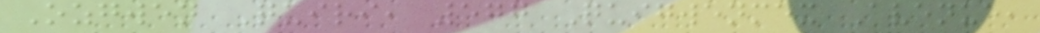Ozgwen Quiri, 577 Quigwenmex Avenue,
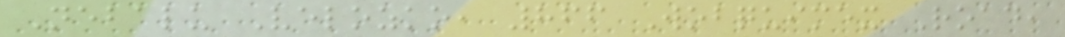Nebalu Velozko, 866 Wobquimex Road,
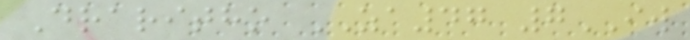Draritho ZA47 7IW
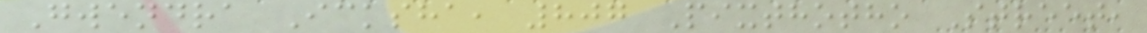Gwendra Icksha, 807 Pixthotho Street,
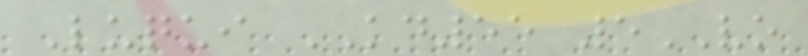Luqui KD55 5VO
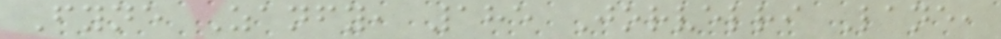Fyne Zanfy, 185 Jorvelri Lane,
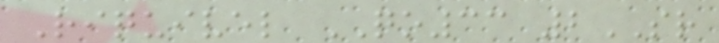Riquivel QO33 2SR
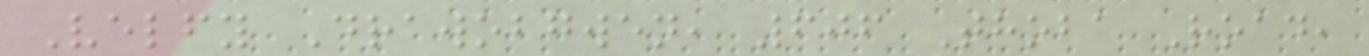Velfy Drawobgwen, 606 Thoba Road,
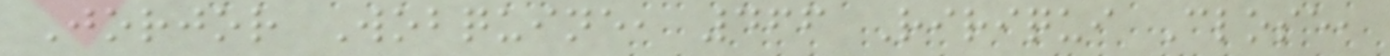Jorjor Wobquine, 466 Ririqui Close,
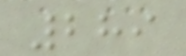289
